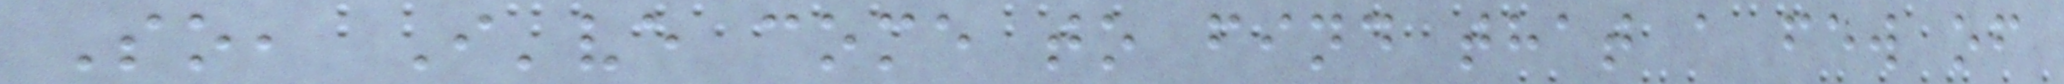So, I've come to find that a few of
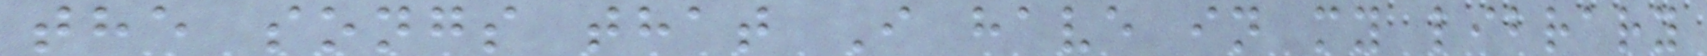the songs that I have in my library
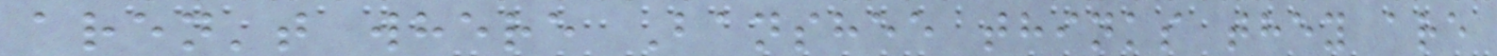aren't where Banshee thinks they are
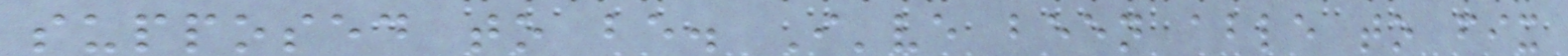supposed to be. I've been able to fix
